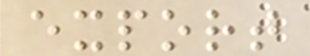export
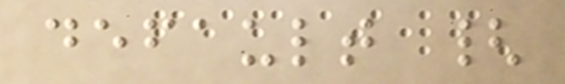default {
